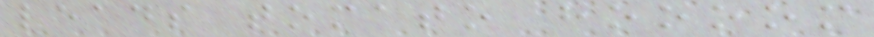leads tomato hoooom
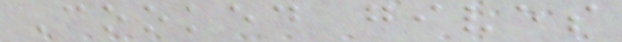Cooked gives
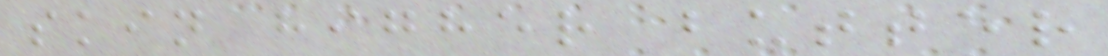skin higher butter
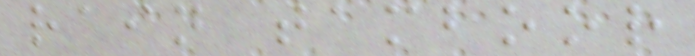rain tamboor
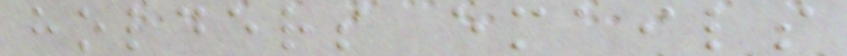holders emails
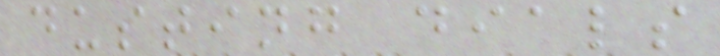dusting dials
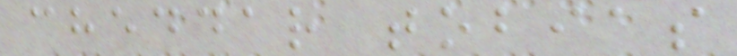cheddar tobias
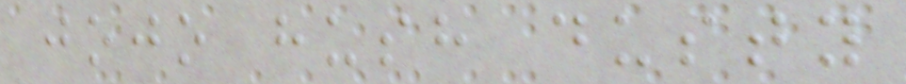jojo hush dusty
